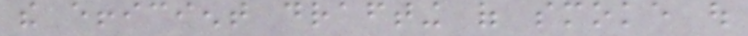the efficient drafting of smoke out
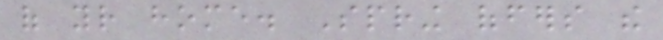of your home. Spring offers the
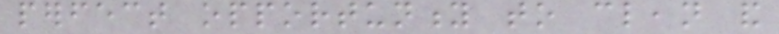perfect opportunity to clean and
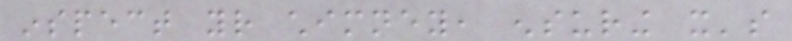inspect your chimney, ensuring it's
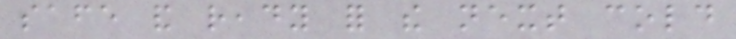safe and ready for the next cold
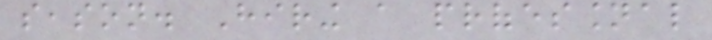season. Hiring a professional
